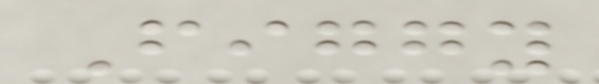Figgy
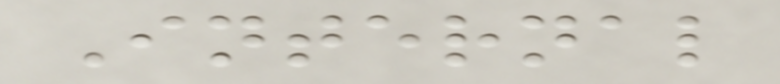Internal
